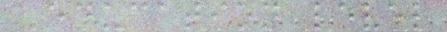Education level
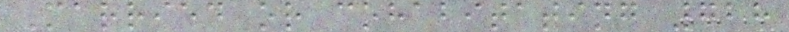Married or cohabitating 728
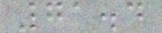71.4
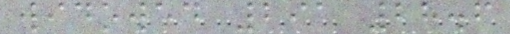widowed 291 28.6
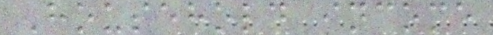Household income
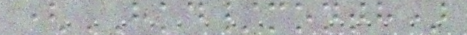(HKD/month)
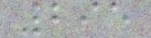295
